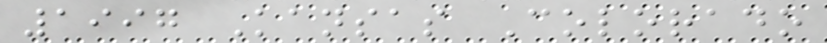1997 Kansas Colorado
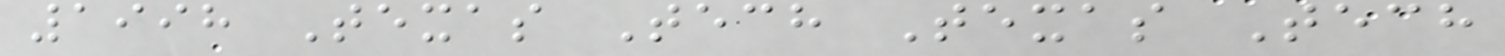1998 Texas Tech Texas Tech
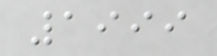1999
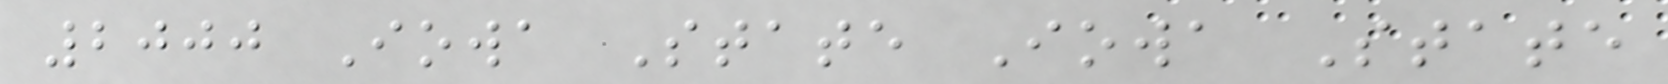2000 Iowa State Iowa State
